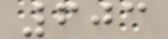603
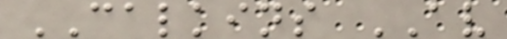CALKINS AV
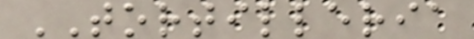TORTILLERIA
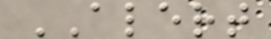ALERT
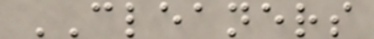CLEANERS
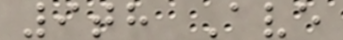9th Ave
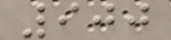900
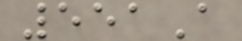551A
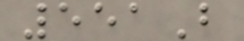551B
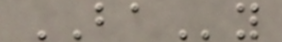BAy
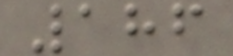186
